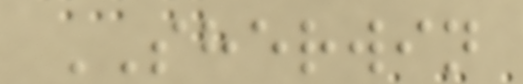SHERWIN
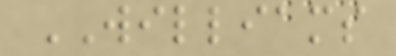WILLIAMS
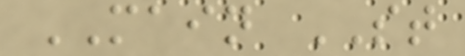MAIN ST
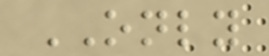ONLY
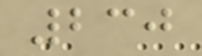230
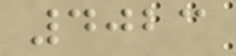4023
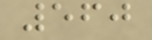560
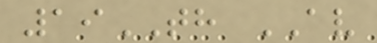19TH AV
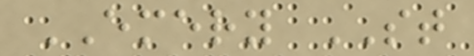EMERY ST
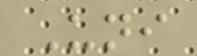Uni
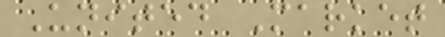United Market
